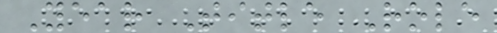Year Title Role
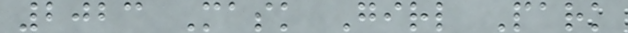2023 Mask Girl Park
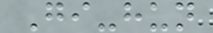Gi-hun
